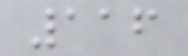116
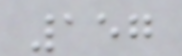157
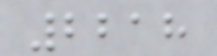2218
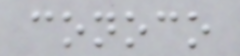conoco
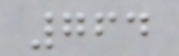764
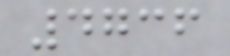4736
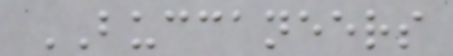BUCCANEERS
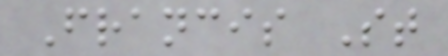Francis St
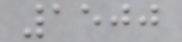1500
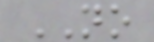NO
